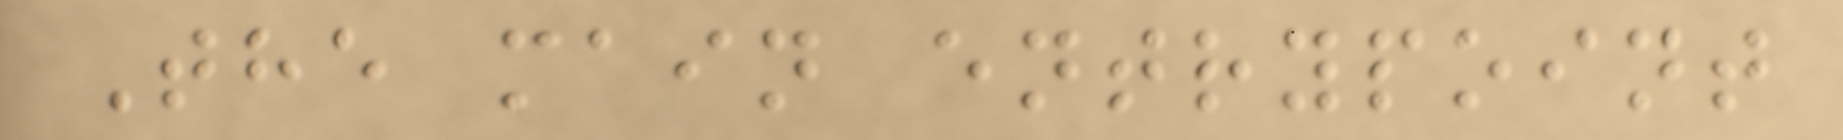The main entrypoint
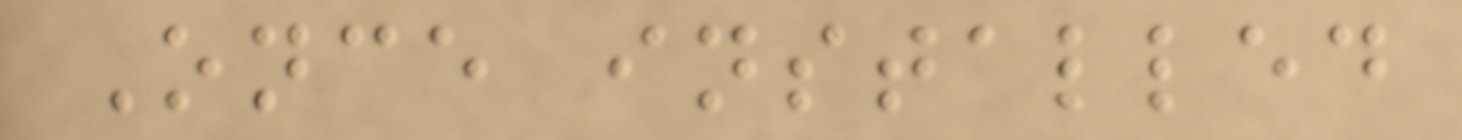Once installed
